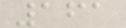161
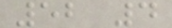52 4
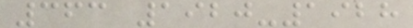363 1920-1928
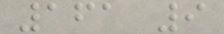161 9
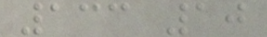133 10
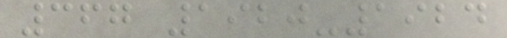367 1920-1924
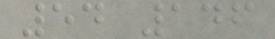54 146
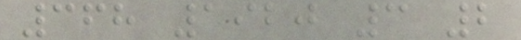368 1920 3 2
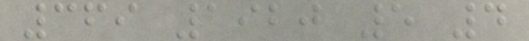369 1920 5 4
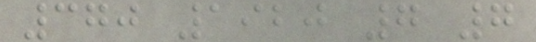370 1920 7 7
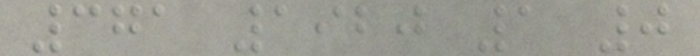371 1920 1 0
